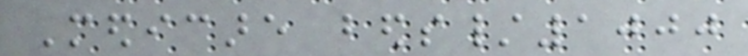Medicare beds/1000
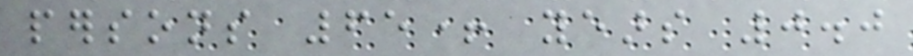persons 65+ years 0.0
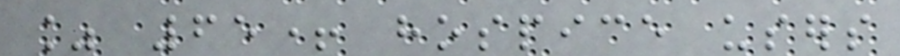% 65+ hospice users
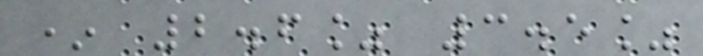* 2.6% 3.5%
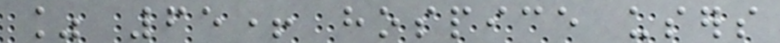% 65+ hospice users
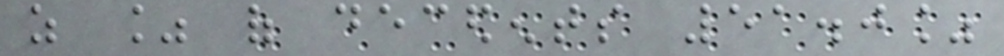as % of decedents 51.0%
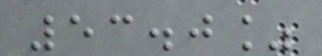53.0%
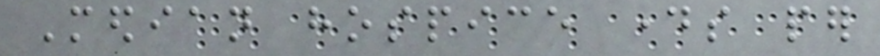Median hospice days per
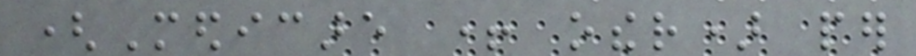(Medicare + other) per
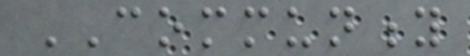COMMUNITY
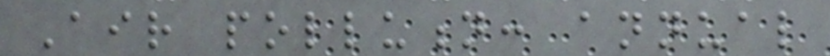Air pollution: annual
